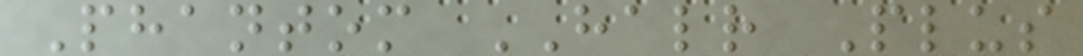Phantom HALR Plus
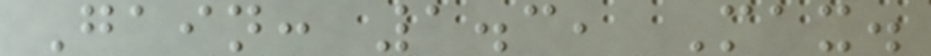Gain: 1.3, Max.
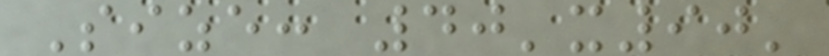Size: 40'x90'
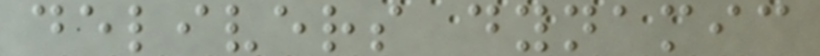delivers dynamic
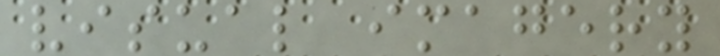visual imagery
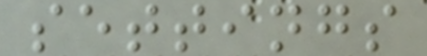settings
